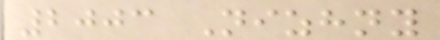2003 Nizhny
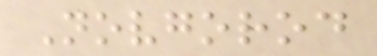Novgorod
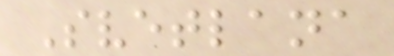Svetlana
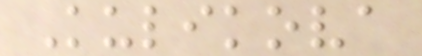Kulikova
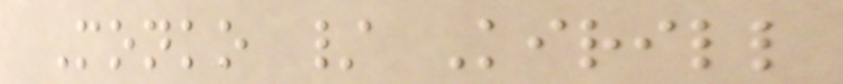Monko / Kirill
